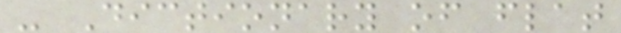- Dictionary of flat
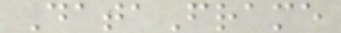DataFrame
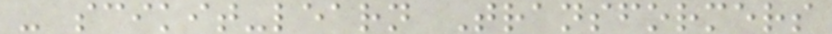- scikit-learn Transformers
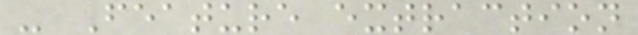- Feature extraction
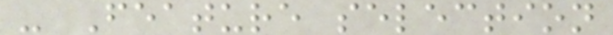- Feature selection
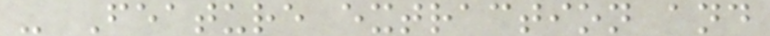- Feature extraction and
